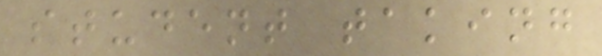student taking
